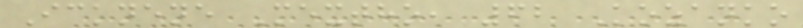Icknene Mextho, 62 Kozanko
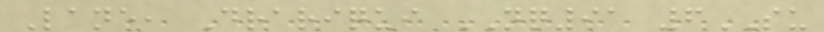Lane, Drariqui NQ91 6SU
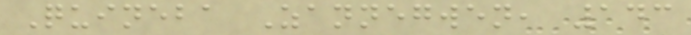Quineba Zannegwen, 143
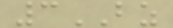3BZ
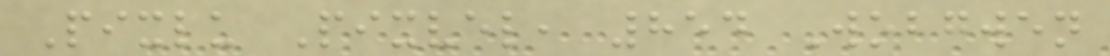Pixlu Pixvel, 854 Wobgwen
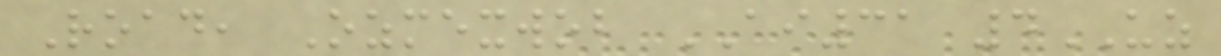Road, Ozmexwob AI31 4UZ
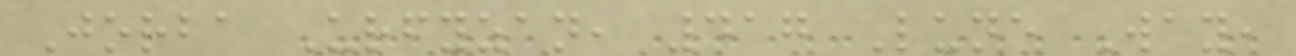Jorba Urfyzan, 417 Lune Way,
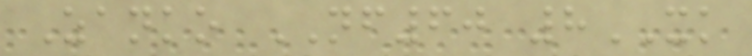Zanko NF60 8XK
